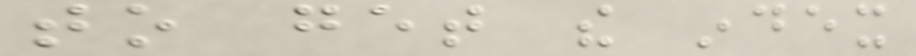to get the index
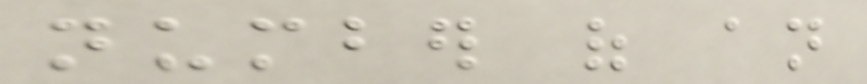number of an
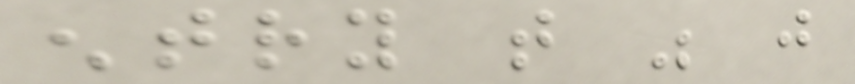entry that was just
